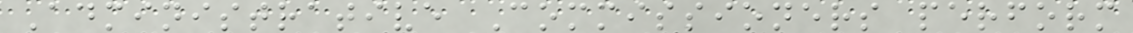Administrative Commissioners perform
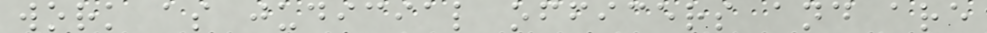work as judicial officers and are
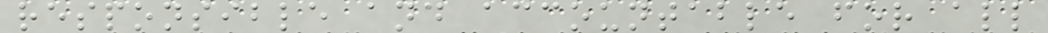responsible and accountable for all
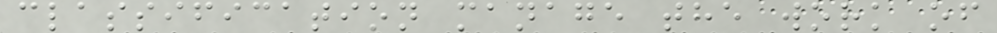classification manage the work of
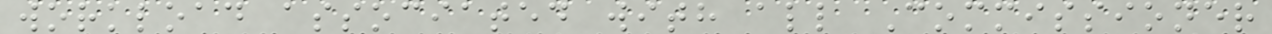workload associated with all Commissioner
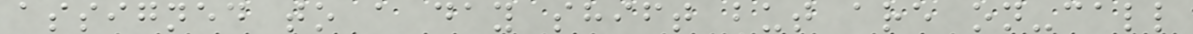assigned to a day shift but are on-call
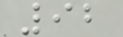92
